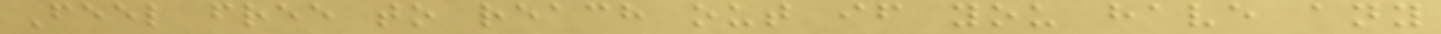Feel free to reach out if you have any
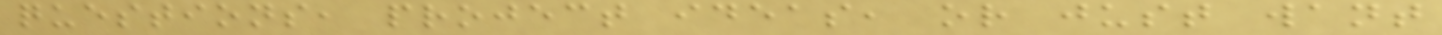questions, project ideas, or just want
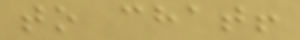to chat!
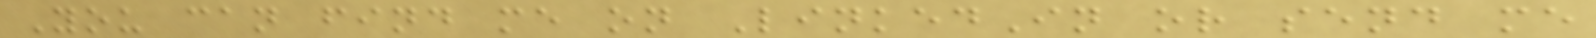You can find me on LinkedIn or send me
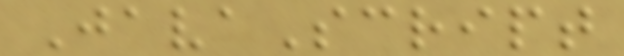JavaScript
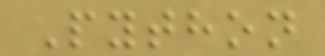Python
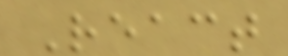React
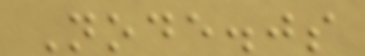Node.js
